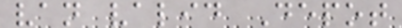van valid Depot
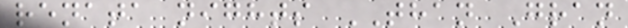renata nights THAN Gran
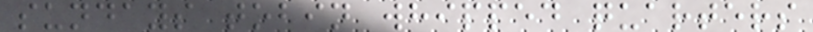sundays tobin whipped quarters
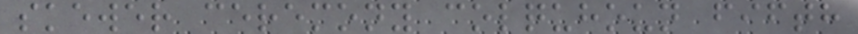skewer ceremony colquhoun fifth
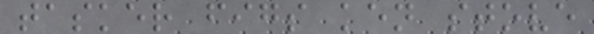tasker figs ken stove
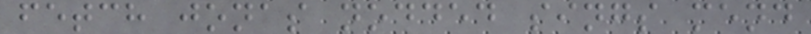fetch jonas nodded sings mend
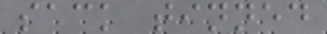sack tinned
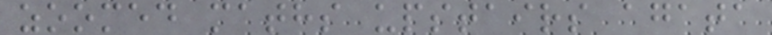zoomed maths upstairs agata
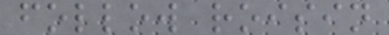follow roisin
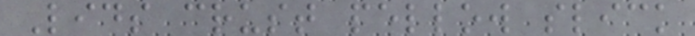Lids crust pellow slick
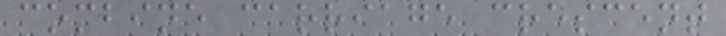combine carriage crescent
